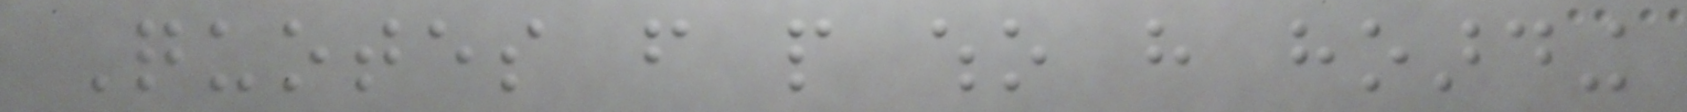Quotes from people who have hoarding
